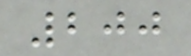200
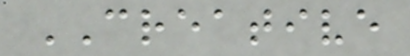CREATIVE
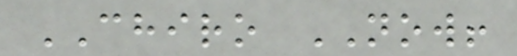CHIRO NOW!
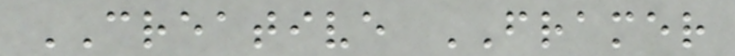CREATIVE FRAMER
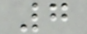7
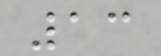13
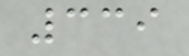339
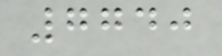7740
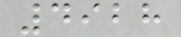4928
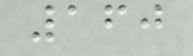160
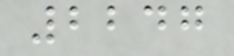2247
